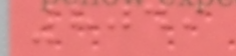8049
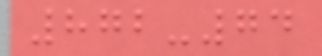872-74
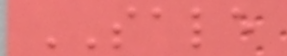SALE
